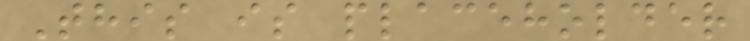This is placeholder
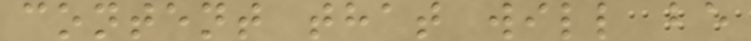content that will be
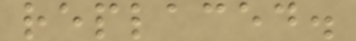replaced.
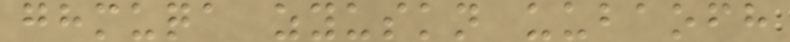ghmuqa zyuskn uubaofh
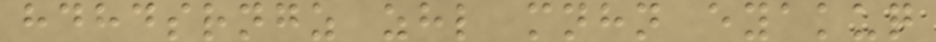hdhdsrngz zhl mnhn eyakuq
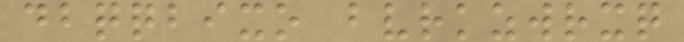dbqqbixo bvrkzwrxq
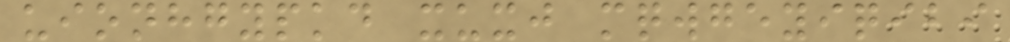uionhgypkd xuxj mqwgeyiqibi
